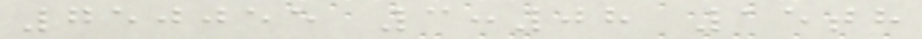750055 3:08 15th
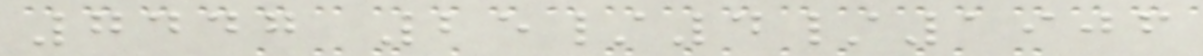7447 25/4/1906
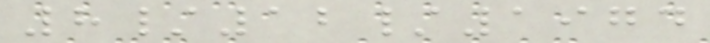8/12/1974
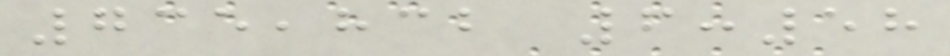735,832 6:58
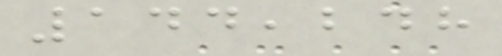144,248
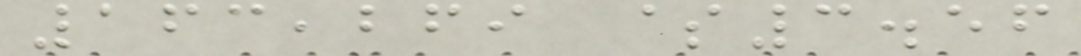163,269 $3.56
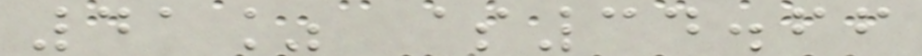41% $34.66
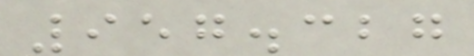957.327
